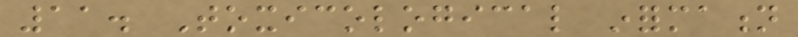11. Toxicological information
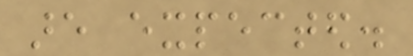are expected.
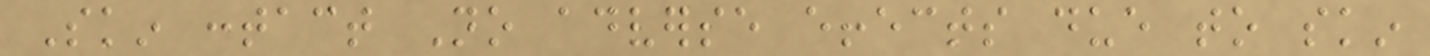Skin contact No adverse effects due to skin
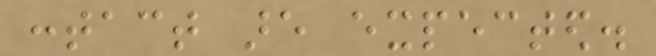contact are expected.
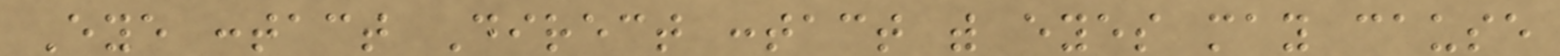Eye contact Direct contact with eyes may cause
